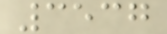3537
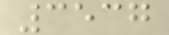3537
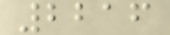2216
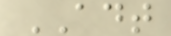ADT
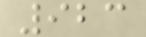923
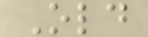Old
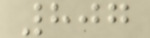807
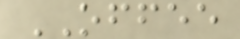OFFEE
